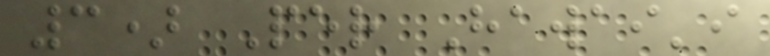3) Per Hawai'i
